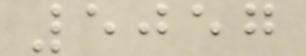5057
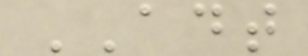ADT
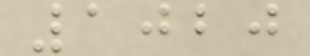1020
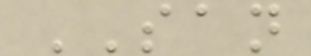SAN
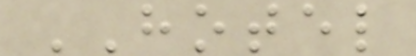HOTEL
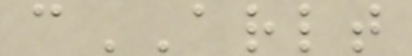cARLT
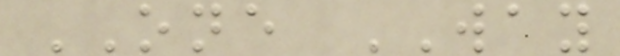ONE WAY
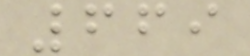669
